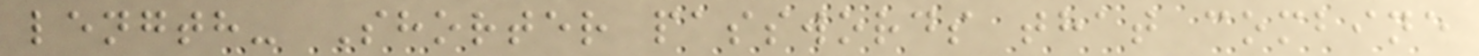length- Shorter passwords that combine
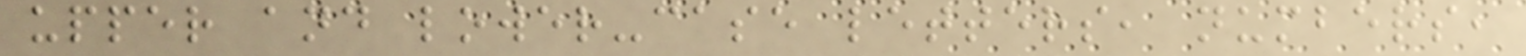upper and lower-case letters, numbers,
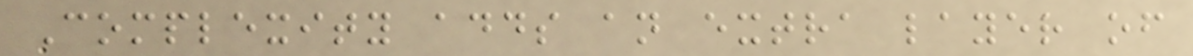Complexity adds an extra layer of
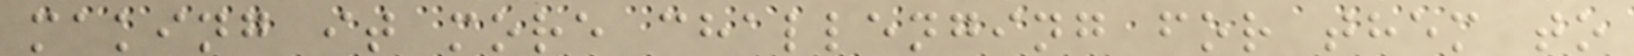making it more challenging for them to
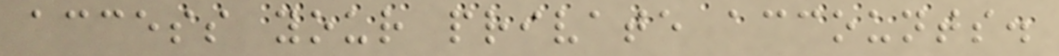access your private accounts.
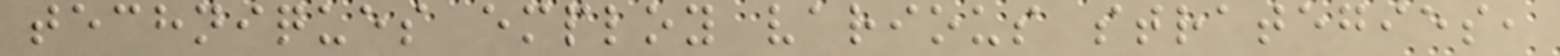techniques employ various strategies,
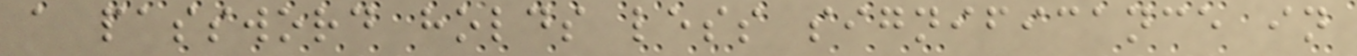a password holds less significance in
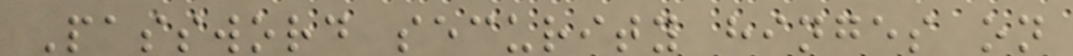Password security hinges on
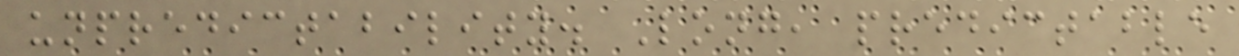unpredictability. Long, predictable
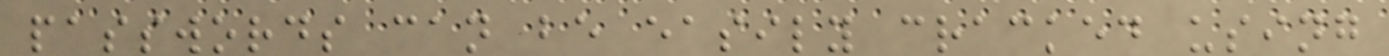passwords can be easily cracked using
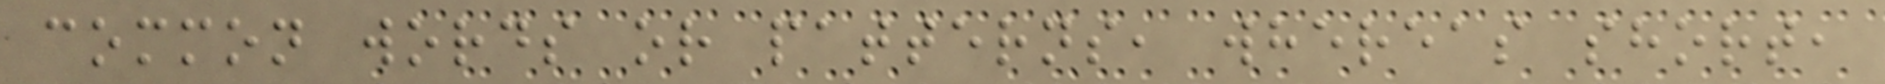common words or patterns, whereas short,
